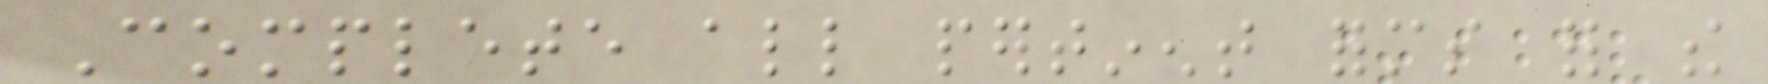Complete all pertinent forms for the
